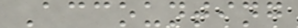Accounting
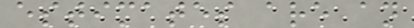estimates are an
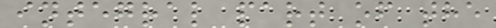integral part of the
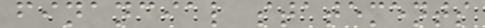financial statements
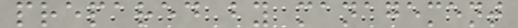prepared by management
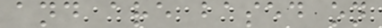and are based on
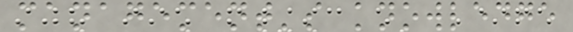management's knowledge
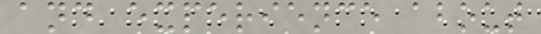and experience about
